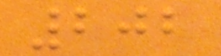202
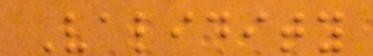Validity
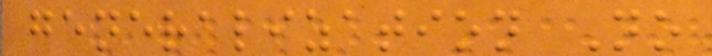generalization No
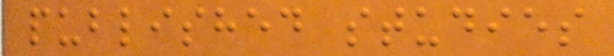published studies
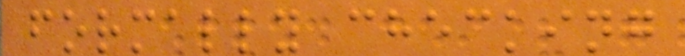formally checking
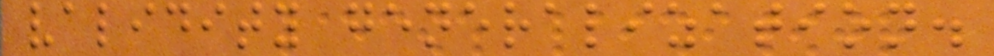validity generalization.
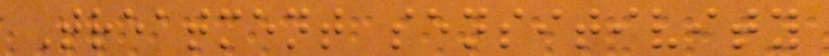Treatment sensitivity
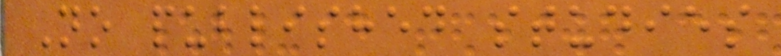No published studies
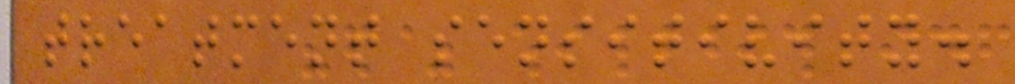treatment sensitivity.
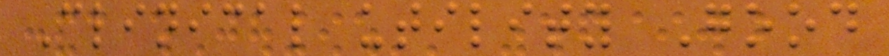Clinical utility Good
